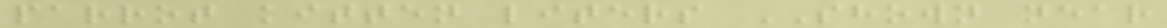parrot kitten liters SHOWN near
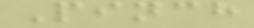Pinch
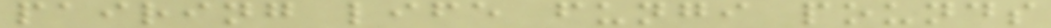pairing life fungi pounds
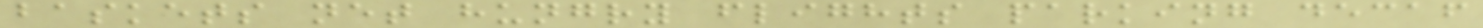baskets net hungry flights parking decaf
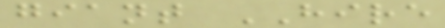giant HIRE
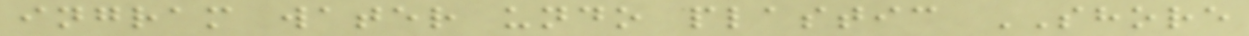ingram water undo plastic SHORE
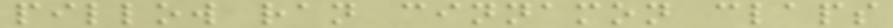pillow ran cinnamon claps
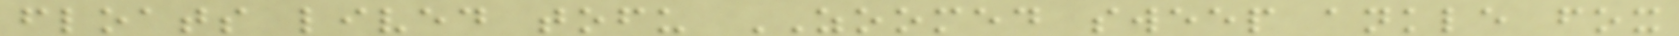floats lived tofu ZOOMED sweep ankle fox
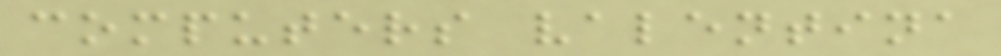computers valentina
